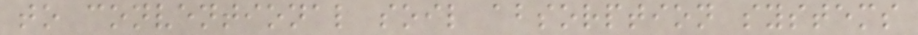to conventional soil absorption systems
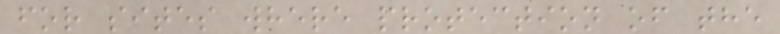for sites where protection of the
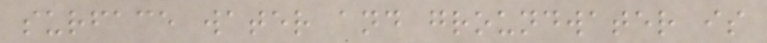surface water and groundwater is
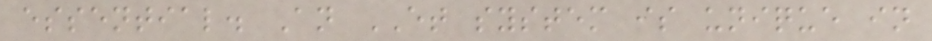essential. An ET system is unique in
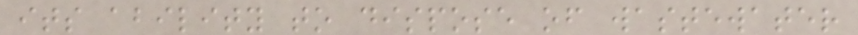its ability to dispose of wastewater
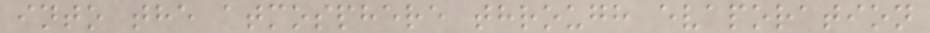into the atmosphere through evaporation
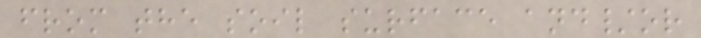from the soil surface and/or
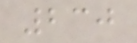230
